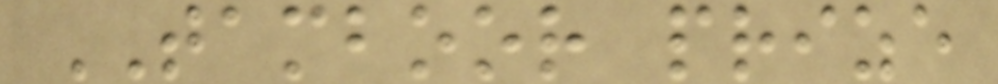TAMBOOR prize
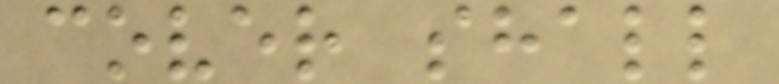cover shall
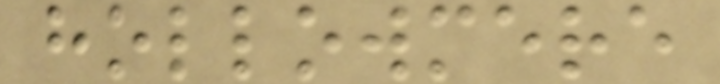hollowmere
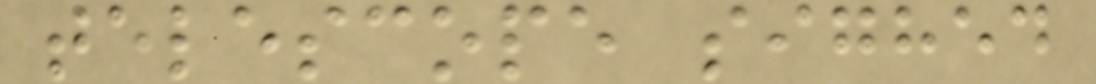telescope sighed
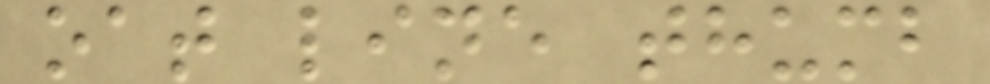oat line thumb
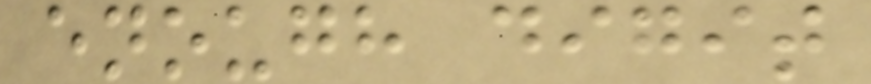enough digit
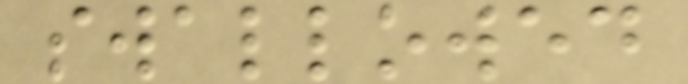swallowed
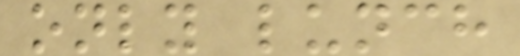only lunch
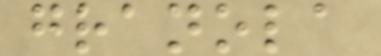granola
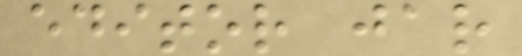editor jar
